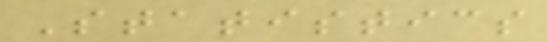Statistics
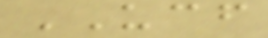UCF
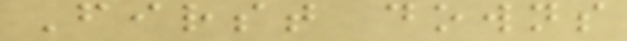First downs
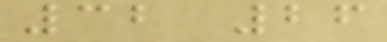32 26
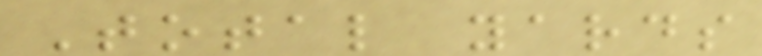Total yards
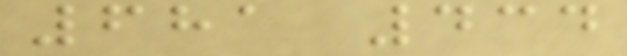681 434
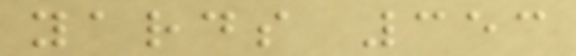yards 353
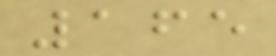165
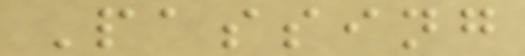Passing
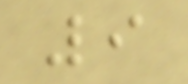9
